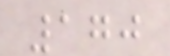170
